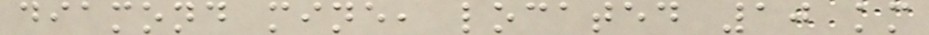diamond mine, located 10 km
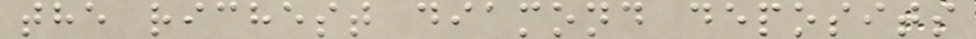the richest diamond deposits
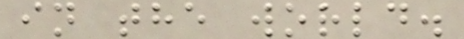in the world.
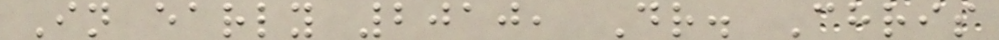In early 2010, Dr. Chris
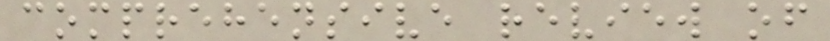comprehensive review of
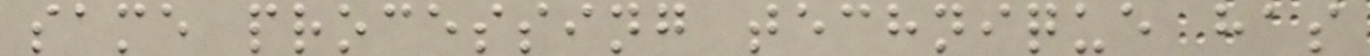same processing technique has
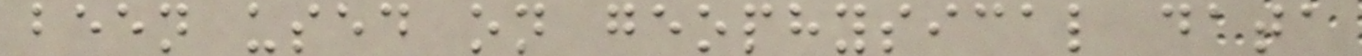been used on geophysical data
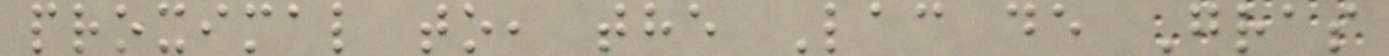proximal to, the Lac de Gras
